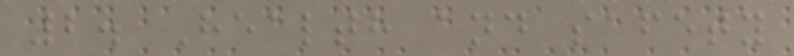2. Health and safety
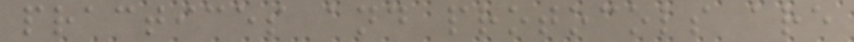practices and protocols are
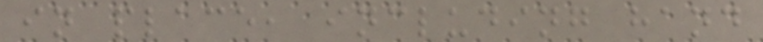in place, including hand
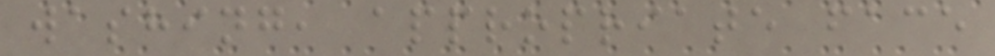washing, appropriate face
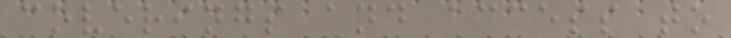coverings and access to
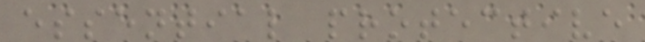essential protective
